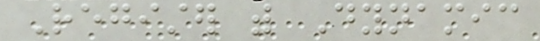Register with Dynamic
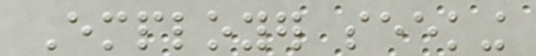Employer seeking
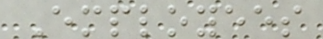Employees
